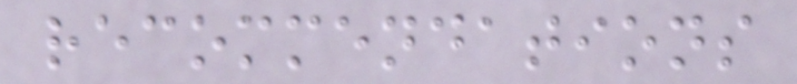recommendations
